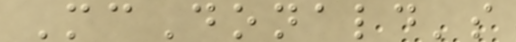McDonald's
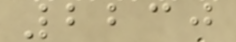2230
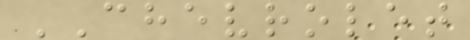CHEVROLET
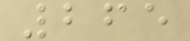265
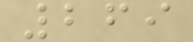269
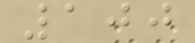100
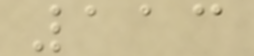113
